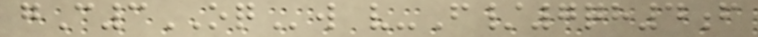gC3OQw v-F/7qh4f
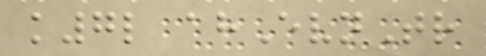k7l ahEvnTr
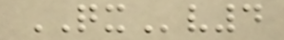QXv4
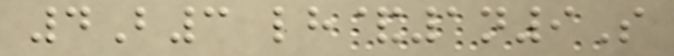4B3 lh&1n9S
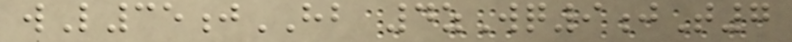wL35jHB 4zWq9jT7
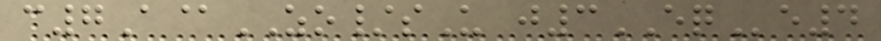c7A@ZO/sU j3EQe4
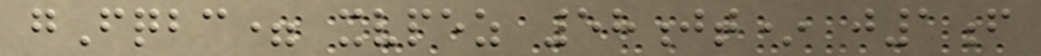gFqbc= xvpez 58jt* j1f
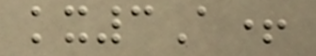kx3A+
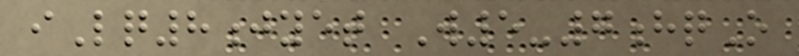iLq8jyet W5-7hqO
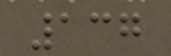137
